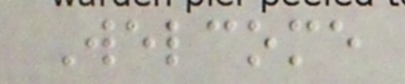Welcome
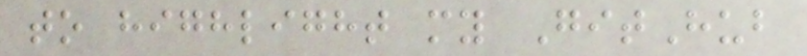to highlight my GitHub
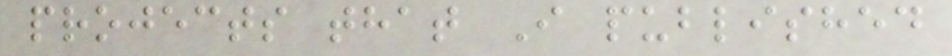projects that I published
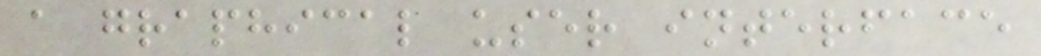a graphical user interface
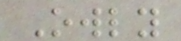Owly
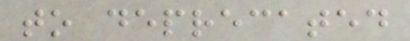to deprecated
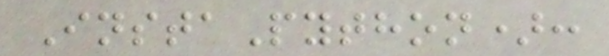InstaPython):
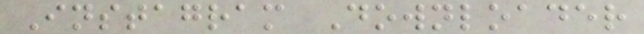Instagram Downloader
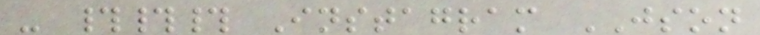- ### Instagram JSON
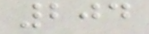204
